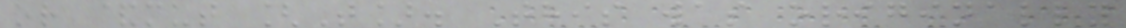or &mut [T]. This was originally
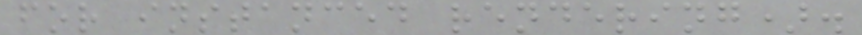for instanced rendering).
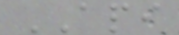API
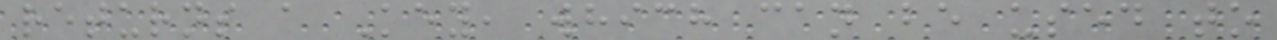returns a Key, which can be used to
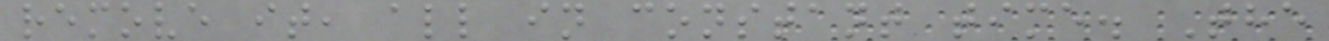remove it, all in constant time. The
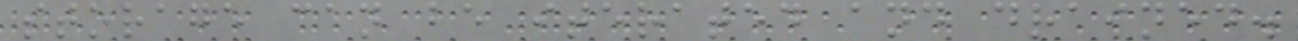storage can be iterated and drained.
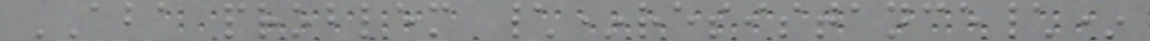ABA problem \*resistance\*
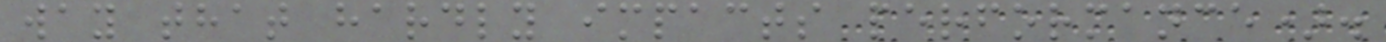way that hardly impacts performance).
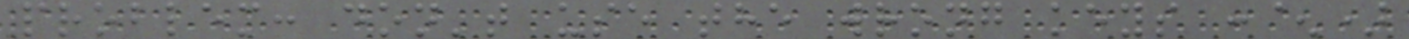problem: don't use the wrong keys :^)
